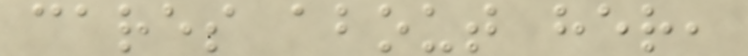cares about her,
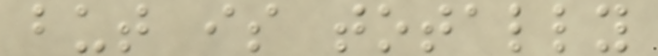but is totally
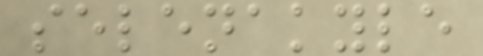selenakyle
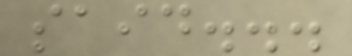said...
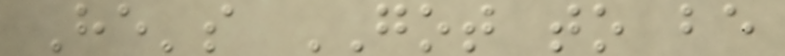He's GOT to be
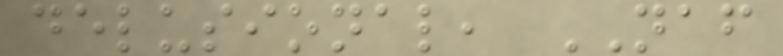delusional, NAF
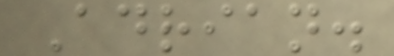Adrian.
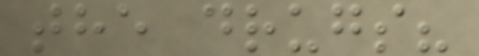the drugs?
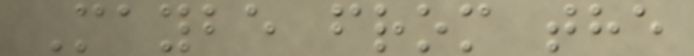Maybe from the
